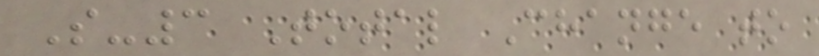S-3 Total Change to
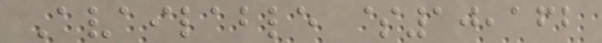Available $10,162
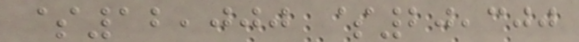$12,000 $20,300
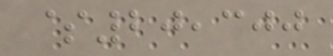$20,300
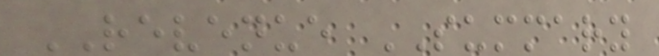REVENUE SUMMARY
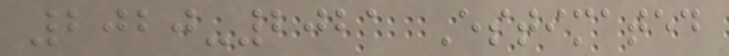2020-2021 Estimated
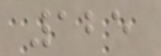125
